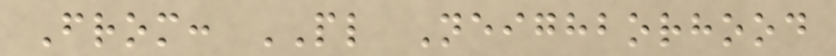From: PL Neighborhood
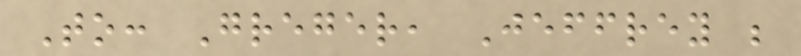To: Greger, Jeffrey ;
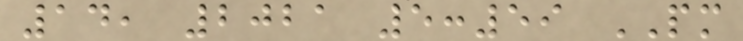14, 2021 5:59 PM
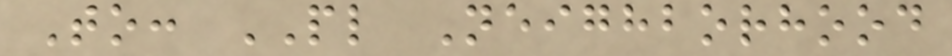To: PL Neighborhood
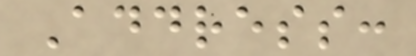Address:
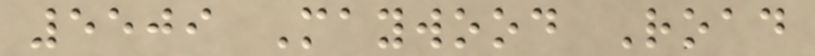5509 Maywood Road
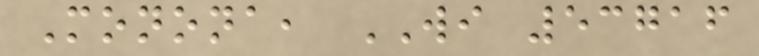Monona, WI 53716
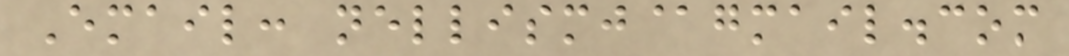Email: nellismj@gmail.com
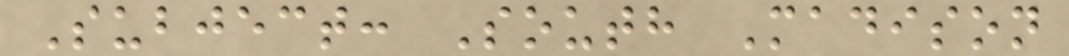Subject: South Madison
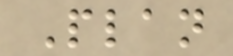Plan
